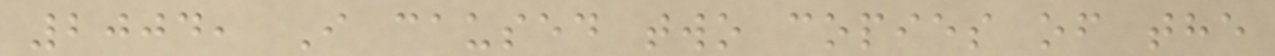2004, I caused two copies of the
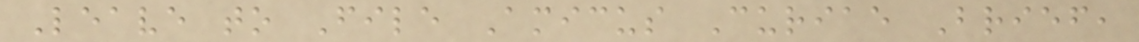Leave to File Amicus Curiae Brief,
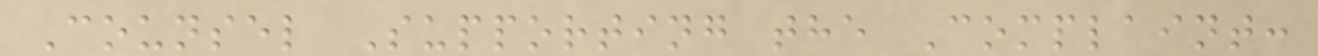Counsel Supporting the Complaint:
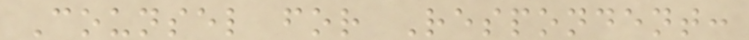Counsel for Respondent:
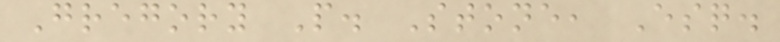Gregory P. Stone, Esq.
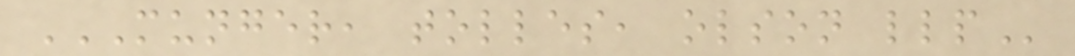MUNGER, TOLLES, OLSON LLP
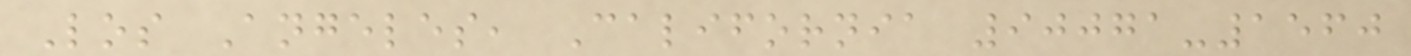Los Angeles, California 90071-1560
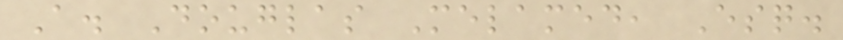A. Douglas Melamed, Esq.
